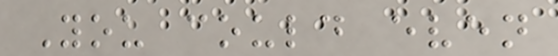You could even
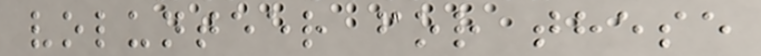volunteer for these
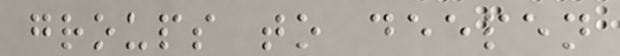groups to deepen
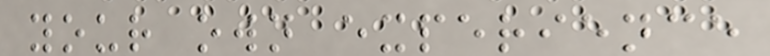your own experience
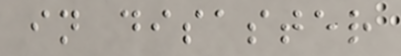in disaster
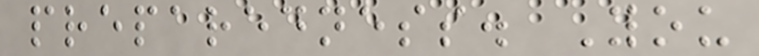preparedness. You
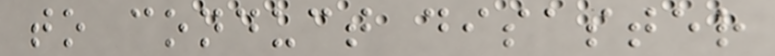to conduct disaster
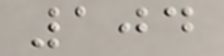104
